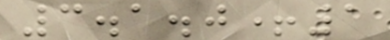3.1.0+1
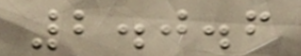2.0.6
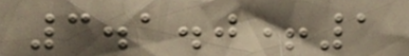3.1.0+1
